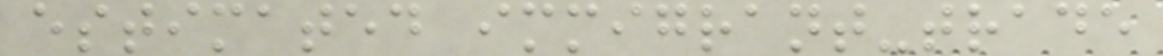estimated immigrant-trade
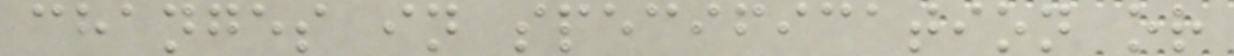changes in specification or
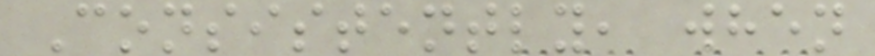Consistently, when
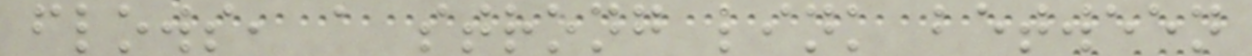flows, a strong link between
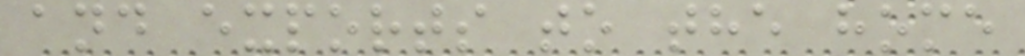and exports to the home
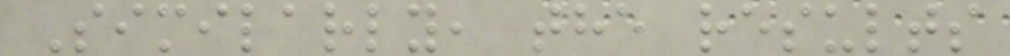Similarly, the results
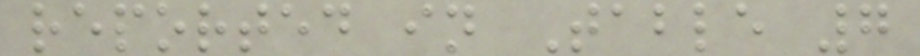reported in Table 7
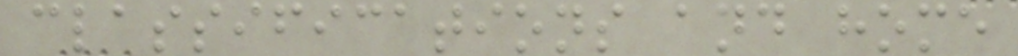classifications and home
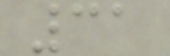31
